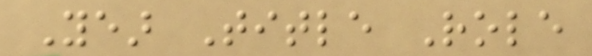Year Title Role
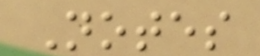Notes
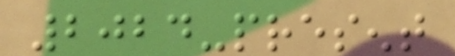2024-present
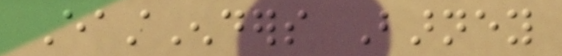EastEnders Barney
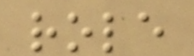role
